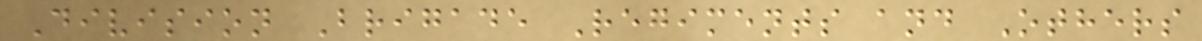Division Brigade Regiments and Others
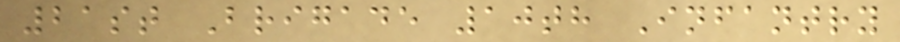21st Brigade 10th Infantry
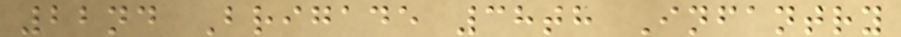22nd Brigade 38th Infantry
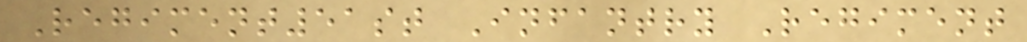Regiment51st Infantry Regiment
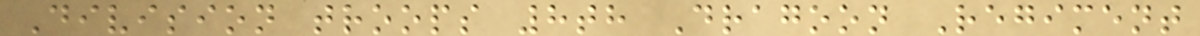Division troops 8th Dragoon Regiment
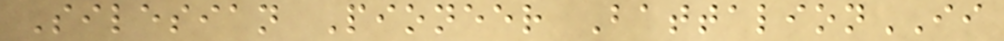Silesian Pioneer BattalionII
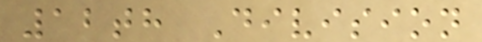12th Division
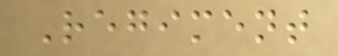Regiment
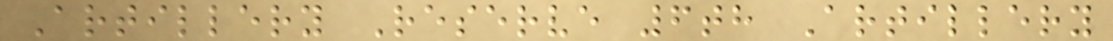Artillery Reserve 6th Artillery
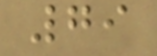79
